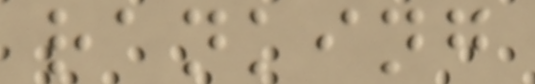ranking
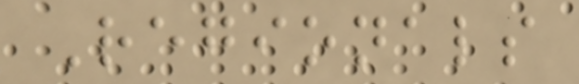Regionals
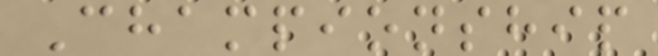Championship
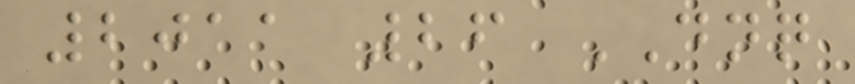2011 26 DNQ
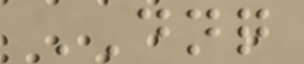DNQ
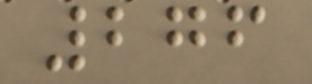276
